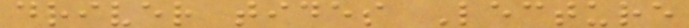driver tides Lecture
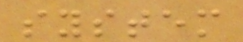system
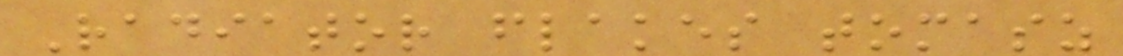Radiator flakes tomasz
